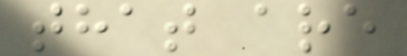that are
